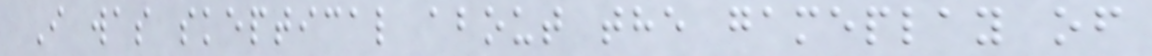I was skeptical about the gameplay of
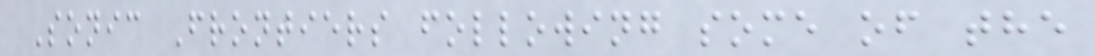Sonic Frontiers following some of the
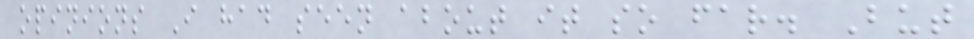opinions I had seen about it so far. But
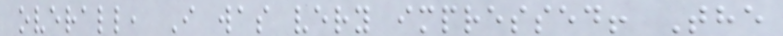overall, I was very impressed! The
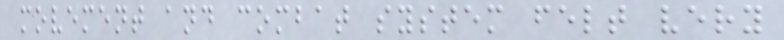movement and combat system felt very
